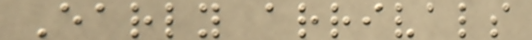Early arrivals
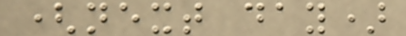(next day)
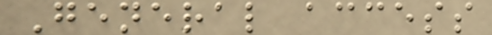General access
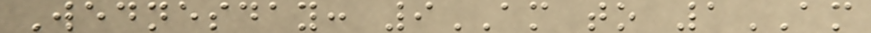Wednesday: 9AM to 1AM
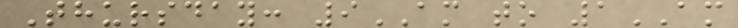Thursday: 9AM to 1AM
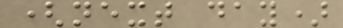(next day)
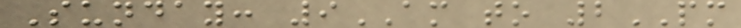Sunday: 9AM to 2PM
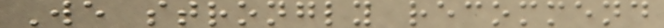We strongly recommend
